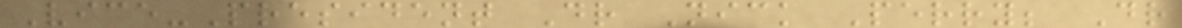Vice-President Dr Nick Perry; Dr
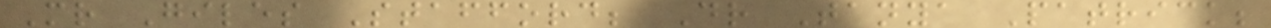Mr Giles Stafford; Dr Tanya Patrick;
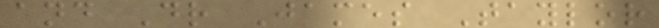and Dr James Taylor
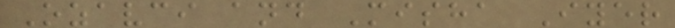Ozavci and Misha Iyer
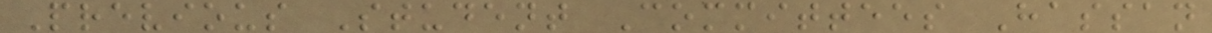Previous Student Committees Hassan
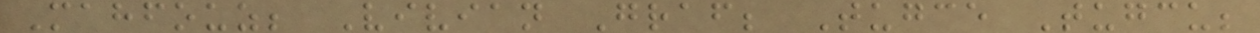Mahfouz; Vivian Graf; Tugce Tugcu;
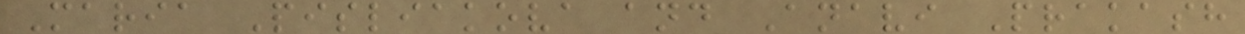Maria Pisliakova and Anavi Prakash
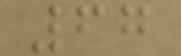67
